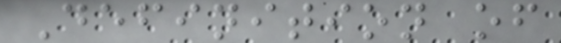Definition of
